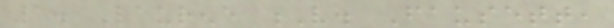1. Laurene V. Fausett,
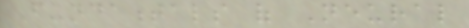Fundamentals of Neural
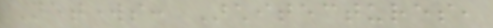Networks: Architectures,
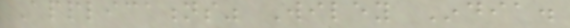Applications" Wiley India.
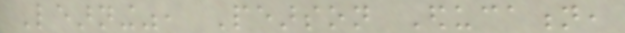Learning", Pearson Education,
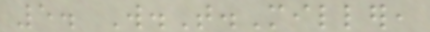5. W.T.Miller,
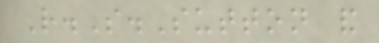R.S.Sutton and
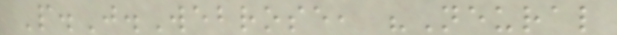P.J.Webrose, "Neural
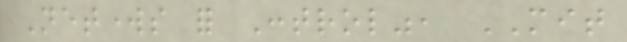Networks for Control", MIT
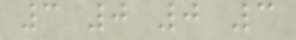3 0 0 3
